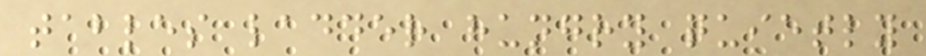tables ladder hungry quietly
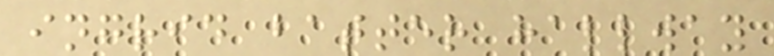ingrid batter hallway
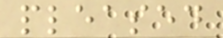pleased
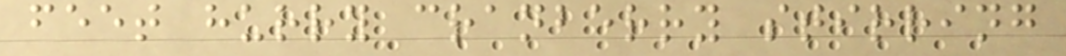feet hurry cranberry stirring
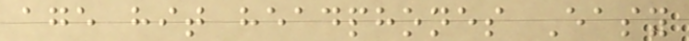age hit headphones Easy
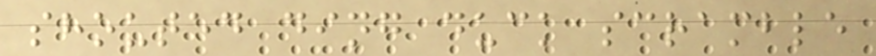shouted ding duck scramble
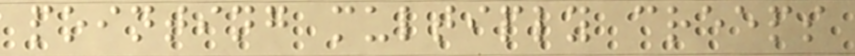pointing multiply creeps
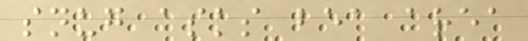snug asks bea area
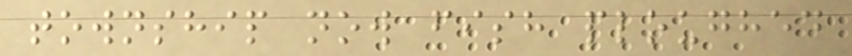township now fish ploughed
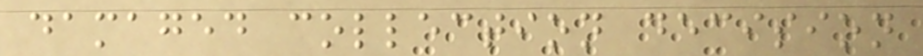damaged collection decision
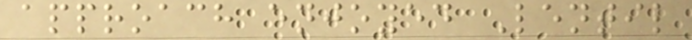approach enjoyed Lentil
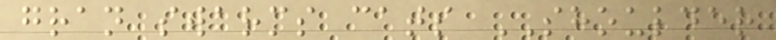gran swarms cats SHOULDER
